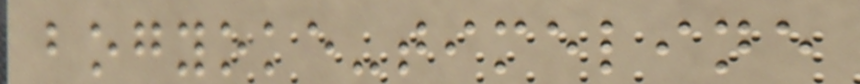bogyoke-timeline
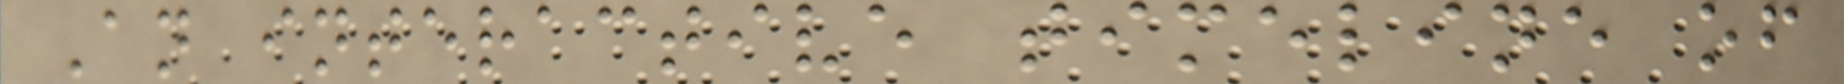An interactive timeline of
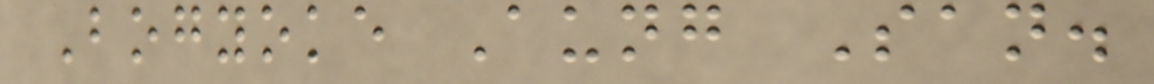Bogyoke Aung San.
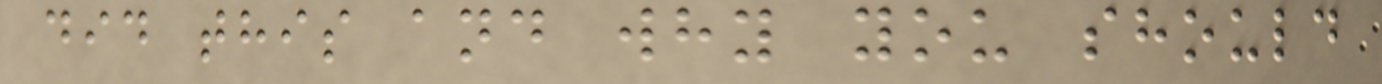did this and why you should
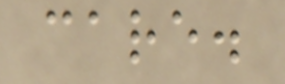care.
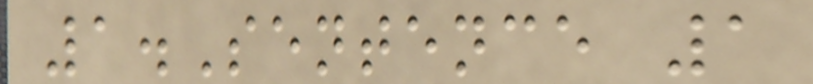1.Sentence 1
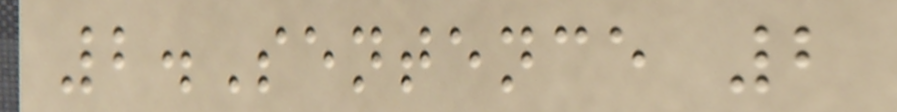2.Sentence 2
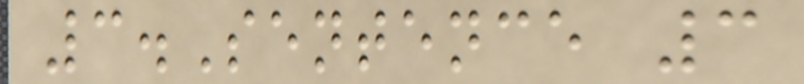3.Sentence 3
